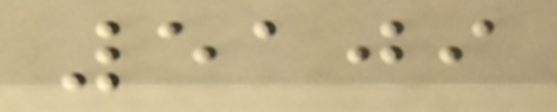5109
